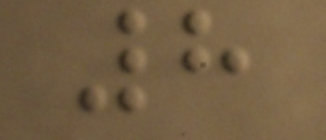8
